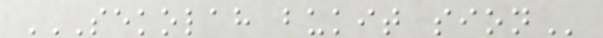SEKOLAH BUKIT SION
